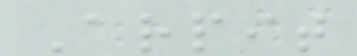Arpit
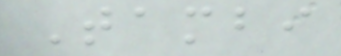Tambi
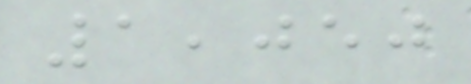1,050
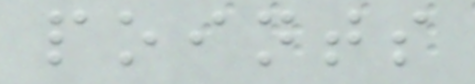points
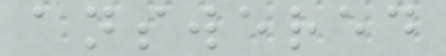answered
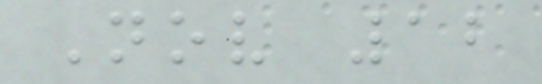Nov 12
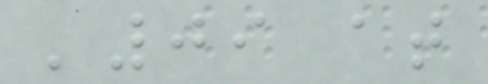'09 at
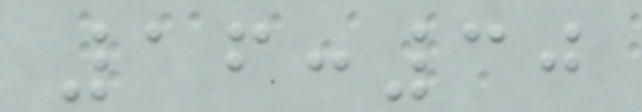16:30
